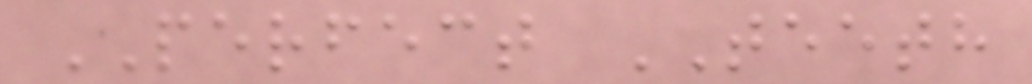PERFECT TEETH
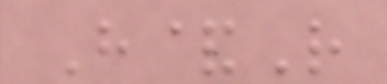H&R
